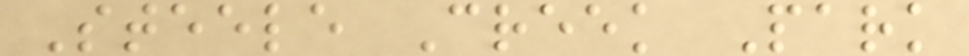Steele Creek Park
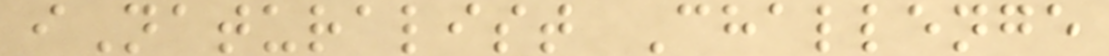iNaturalist Challenge
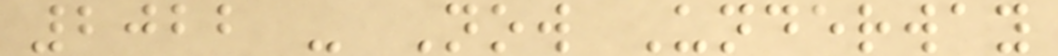2022 - Now Underway
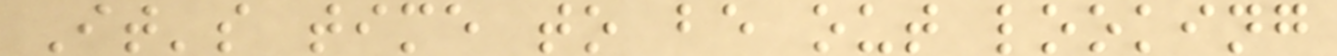It's time to be out looking
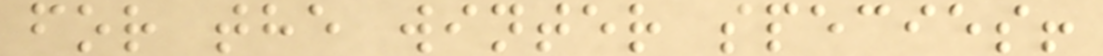for the winter species!
